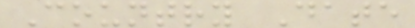Country Date
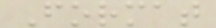Format
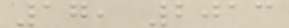17, 2013
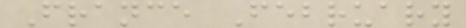France February
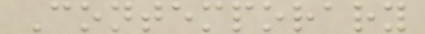Contemporary
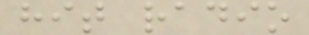hit radio
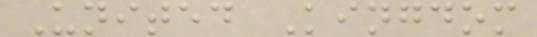United Kingdom
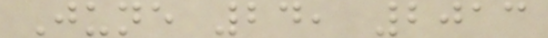June 24, 2013
